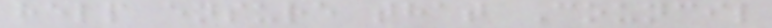help ensure that Council
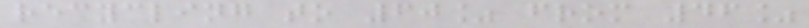recycling to 60% from 46%
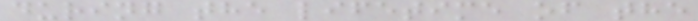during the lifetime of the
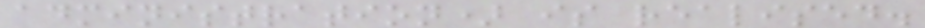administration) is realised.
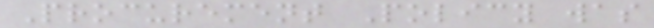Procurement Policy was
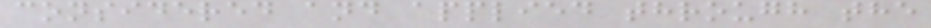considered and applied through the
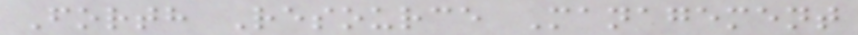Forth Resource Management
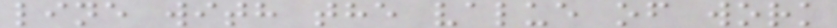line with the value of work
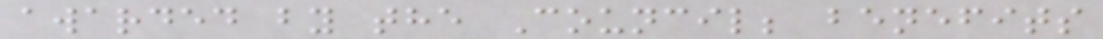awarded by the Council; benefits
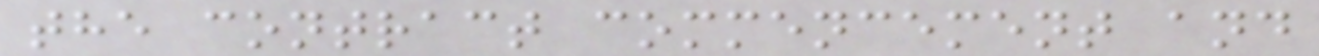the contract commencement and
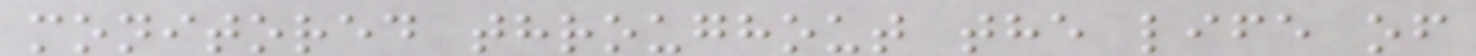monitored throughout the life of
